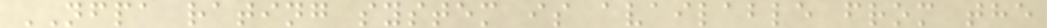NFPA rating system is available from the
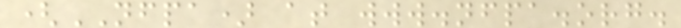(NFPA) at www.nfpa.org.
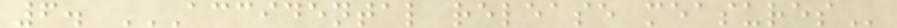6. ACCIDENTAL RELEASE MEASURES
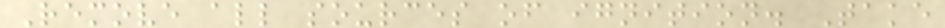Remove all sources of ignition. Take
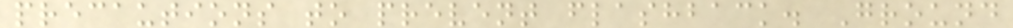precautions to prevent flashback. Ground
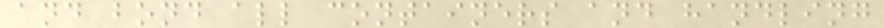and bond all containers and handling
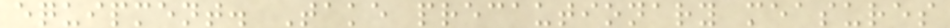equipment. Take precautionary measures
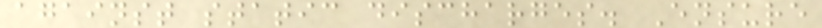against static discharges. Ensure
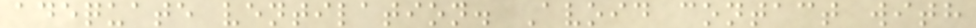adequate ventilation. Avoid contact with
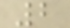2
